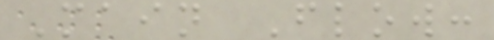Main Flow:
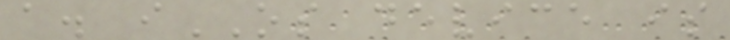a. iOS device is
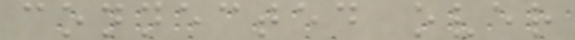connected over
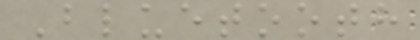Bluetooth
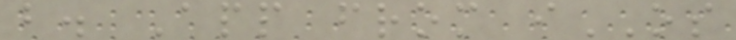b. App from iOS
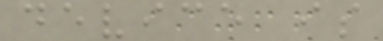device is
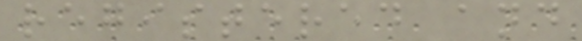registered and
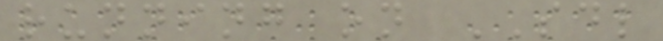running on SDL
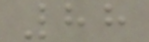88
